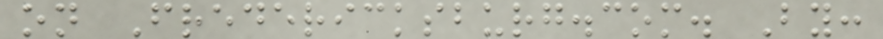on Fredericksburg.com. By:
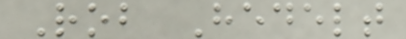Rob Hedelt
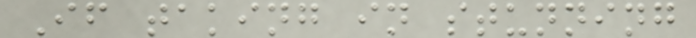If taking in stunning
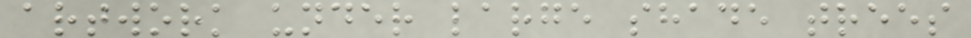artwork under large shade trees
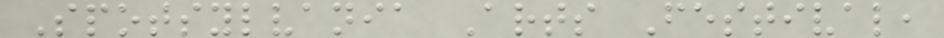Spotsylvania Arts Festival,
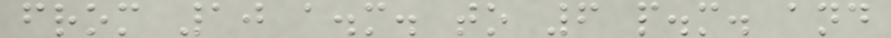from 10 a.m. to 6 p.m. and
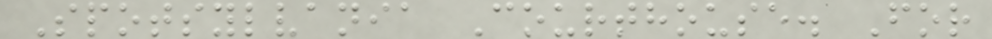Spotsylvania Courthouse. For
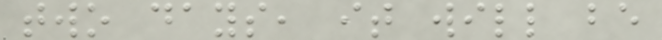two days, it will be
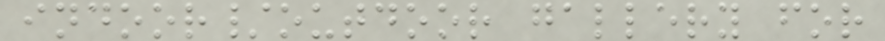indoor/outdoor gallery for
